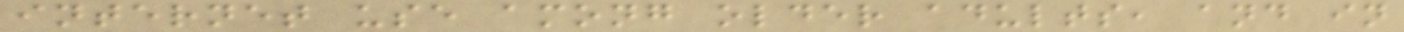internet use among older adults, and in
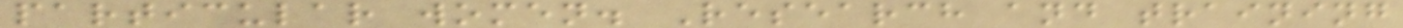particular women. Research and training
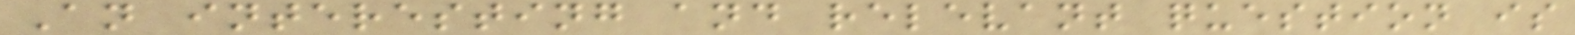An interesting and relevant question is
